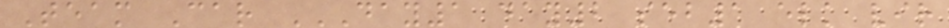Team Car DAY1 DAY2 SEB1 ELK VIR
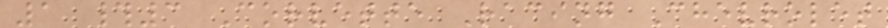1 #3 Corvette Racing Chevrolet
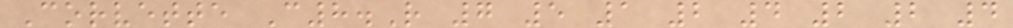Corvette C8.R 7 5 1 2 4 2 2 4
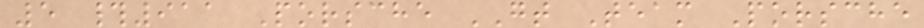5 #911 Porsche GT Team Porsche
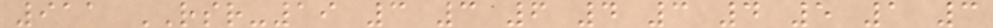911 RSR-19 3 3 6 4 3 4 5 1 3
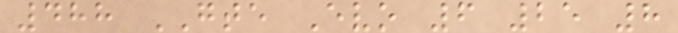488 GTE Evo 6 25 8
